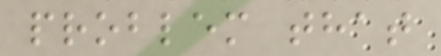problem that
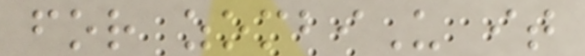for zombiU it
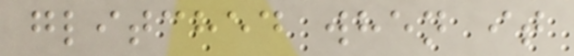glitched when it
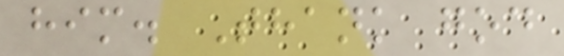him. Thank god
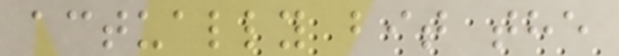actually bit the
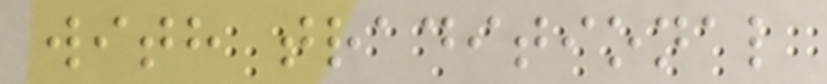with traditional
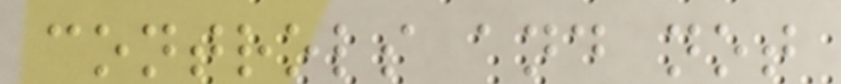controls and not
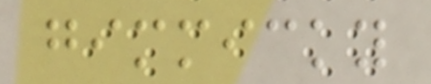gimmicky
